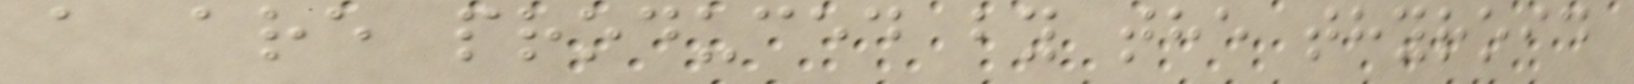a are produced by the thyroid
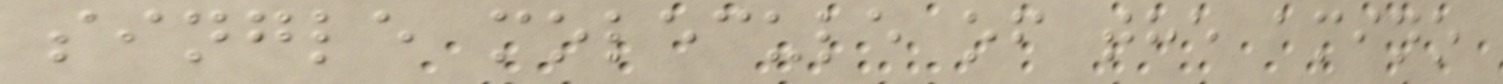single molecule of the amino
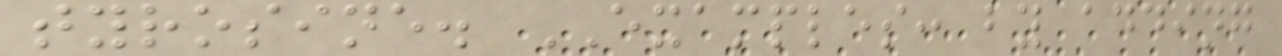tyrosine. EXAMPLES: by adding
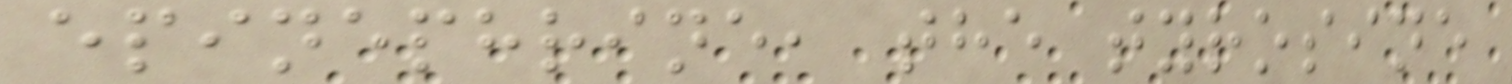epinephrine, the tyrosine
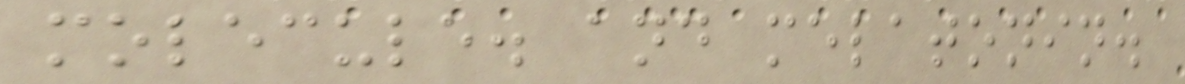molecule. and melatonin.
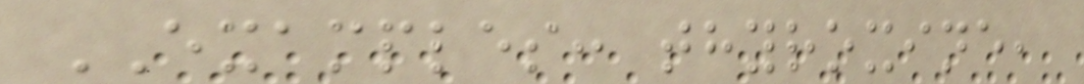EXAMPLES: thyroxine,
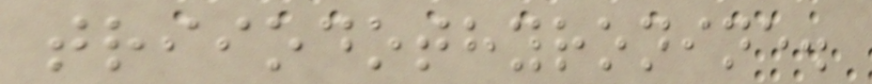triiodothyronine.
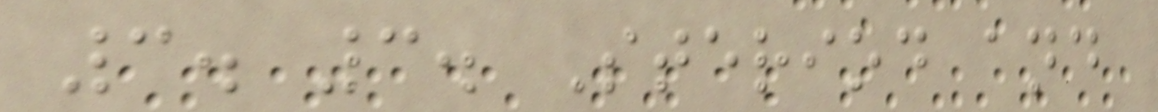3. 3. Steriod and
